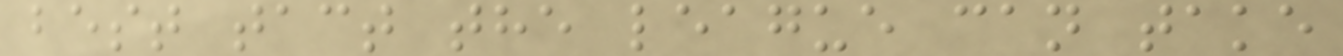best tact the league can take
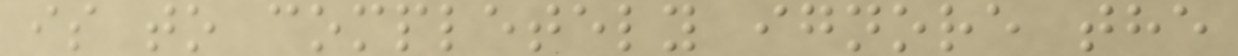is to completely ignore the
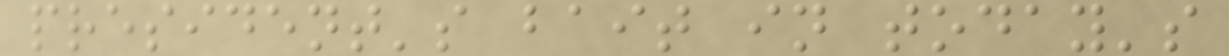president's bait in today's
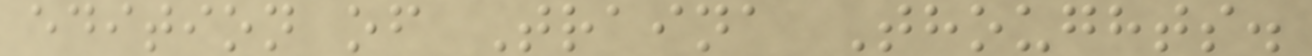edition of Traina Thoughts.
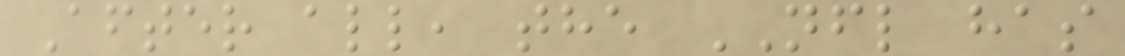After all, the NFL has
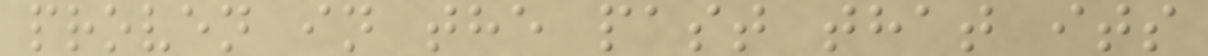proven in the past that its
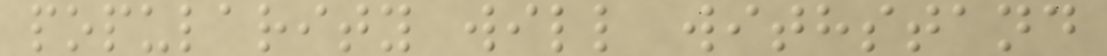popularity will withstand
